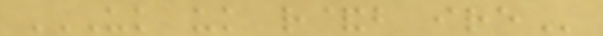UK UK R&B IRE
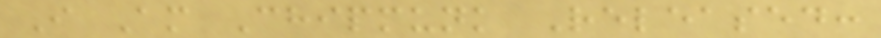I Am Chipmunk Released:
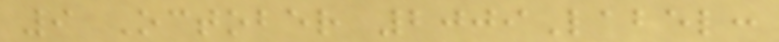9 October 2009Label:
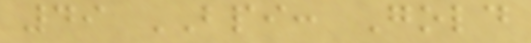49 BPI: Gold
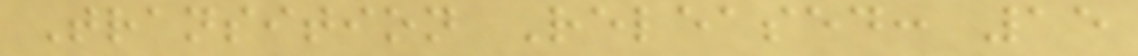Transition Released: 15
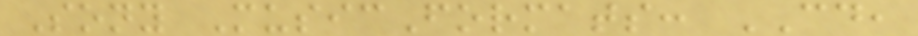Sony MusicFormats: CD,
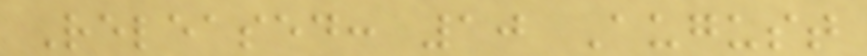Released: 10 August
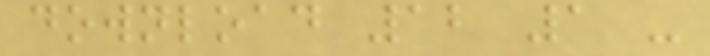download 12 1 -
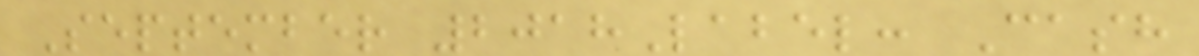September 2018Label: Cash
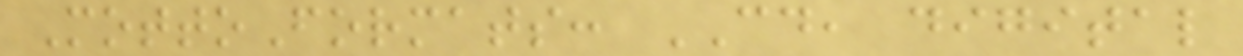MottoFormats: CD, digital
